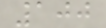100
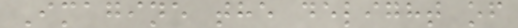Imagine the delight of
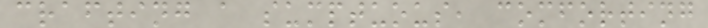crafting a sumptuous, comforting
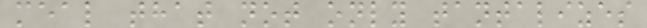meal that not only tantalizes
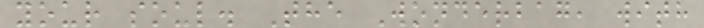your soul. The Wonderbag, with
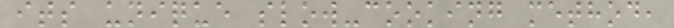its unique slow-cooking method,
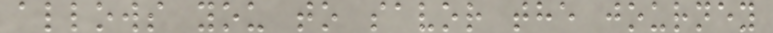allows you to savor the journey
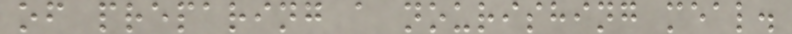of preparing a nourishing meal.
